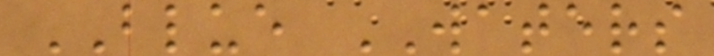BLUE WATERS
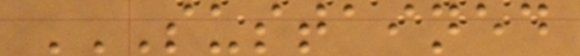SUSTAINED
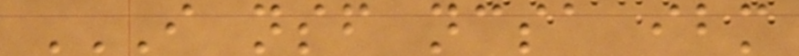I NSF NCSA IBM
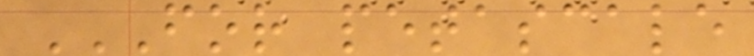FOR PETASCALE
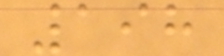198
